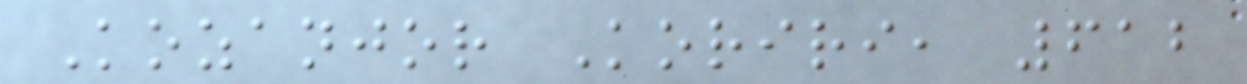Kozanjor Koriri, 612
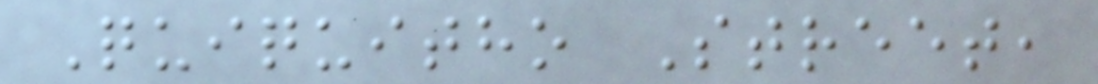Quiquitho Street,
